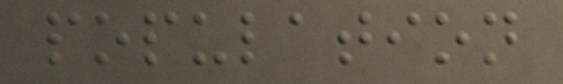population
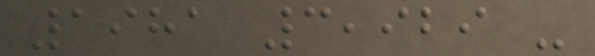1981 3,929 -
